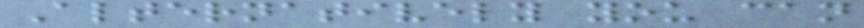Alternatively you can
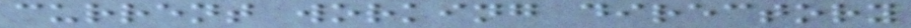current working directory
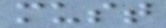must
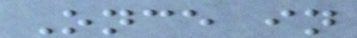Once in
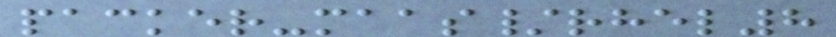packer-maas/rhel8
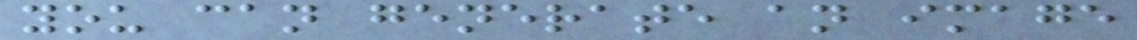you can generate an image
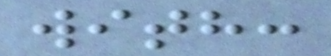with:
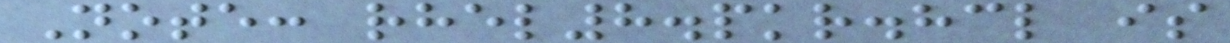Note: rhel8.pkr.hcl is
